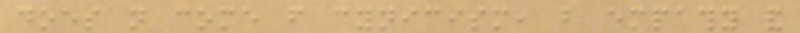does not come from cynicism, but empathy and
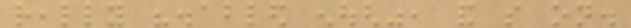really "disabled enough", and so on.
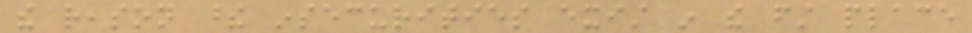the reason these insecurities exist in the first place
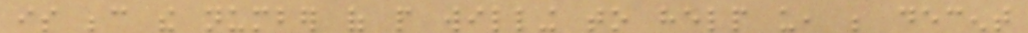is because the number of people willing to help us, be decent
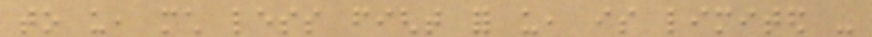to us, much less fight for us, is limited -
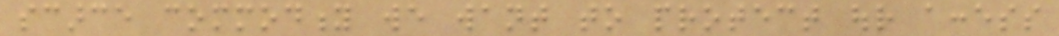scarce commodity we want to protect our access
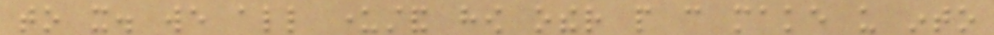to it. we all understand how other people can make us into
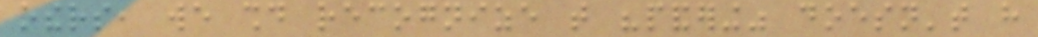others, we should recognize that "pandering" doesn't have
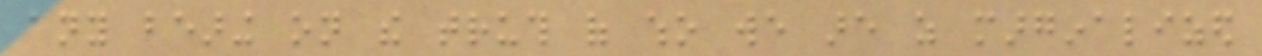any bearing on the truth of who we are as marginalized
